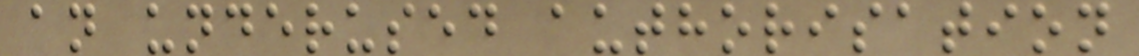an underused authorisation
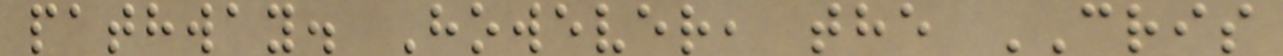pathway. However, the CRIS
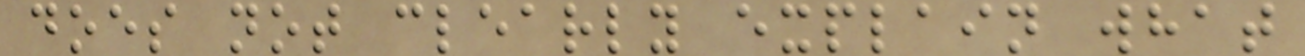does not clearly explain what
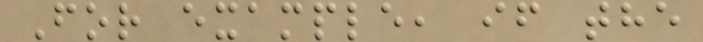For example, if the
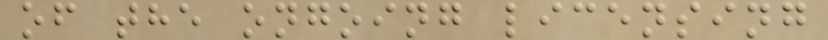of the ongoing licensing
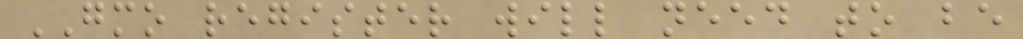GMO register will need to be
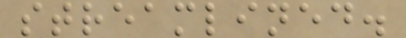streamlined.
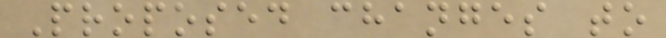Proposed changes to
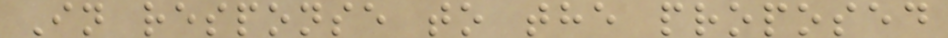In response to the proposed
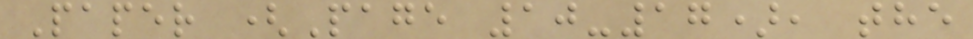Paper (Page 10-17), the
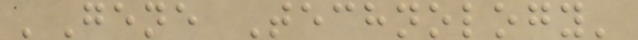'Gene Technology'
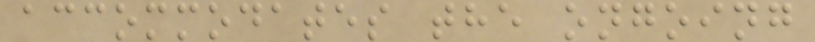accommodates the ongoing
